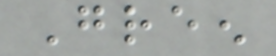Green
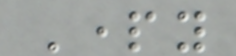Party
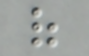of
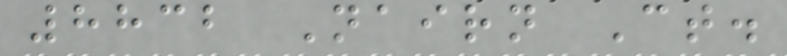8832 Nairn Ct.
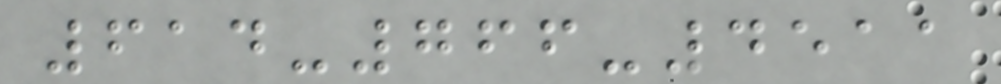614-766-4511
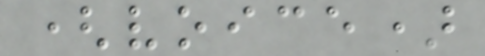(voice)
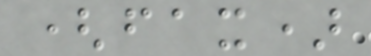(fax)
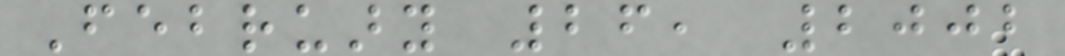February 26, 2002
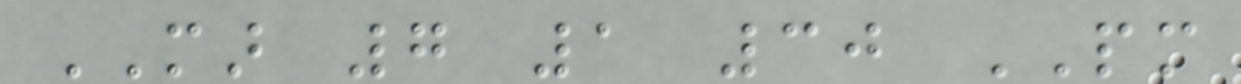MAR 7 1 30 PM
